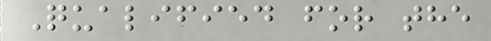Qualified for the
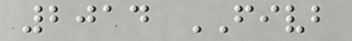2014 FIVB
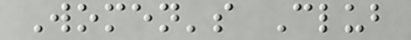Women's Club
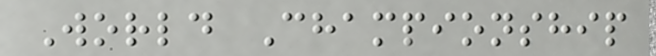World Championship
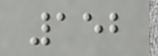152
